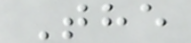The
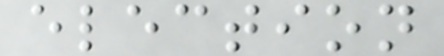election
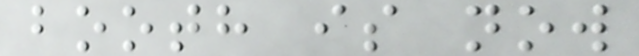booth is now
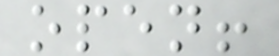open!
